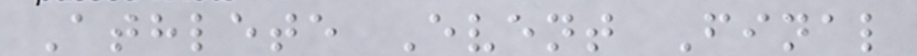Athlete Event Final
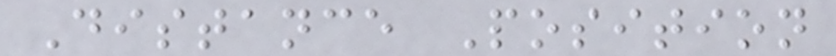Distance Position
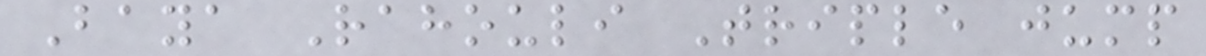Baya Rahouli Triple jump
